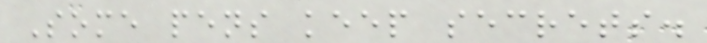Some pens keep secrets.
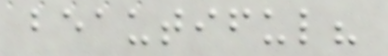beautiful?
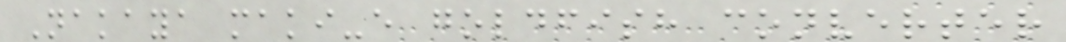Nakaya maki-e goldfish converter
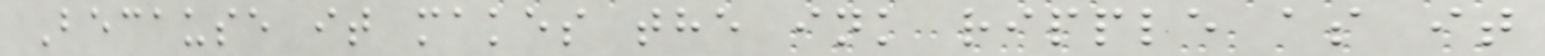Because it makes the ink ripple as it
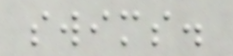swims.
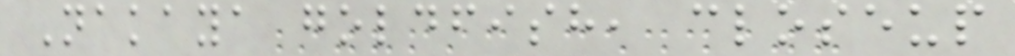Nakaya goldfish, closeup
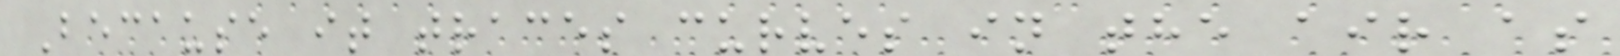Because it traces curves in the air as
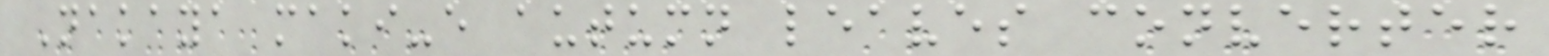Nakaya maki-e autumn leaves converter
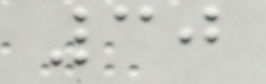30
